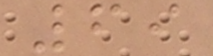69
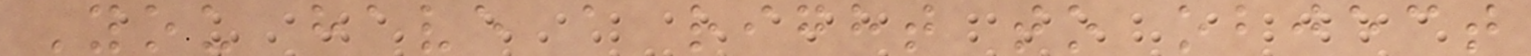You have a right to object
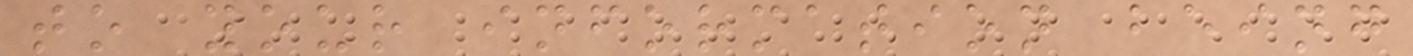to your information being
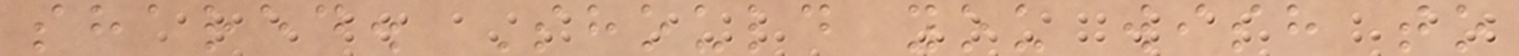shared. Should you wish to
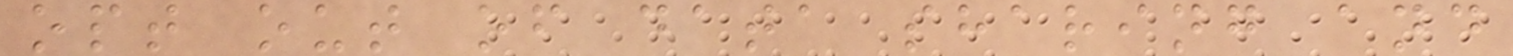opt out of data sharing and
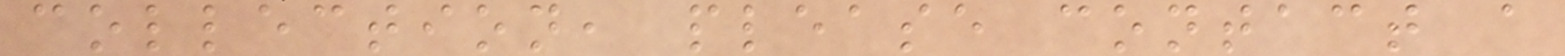collection, please contact a
